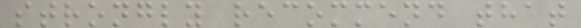strongly recommend that
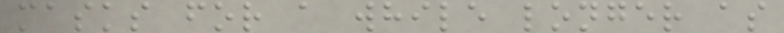masks for a while longer as
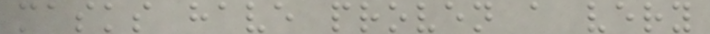masks have proven a very
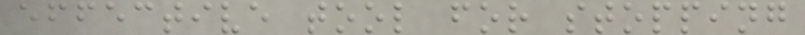effective tool for stopping
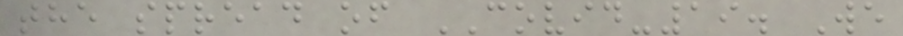the spread of COVID-19. We
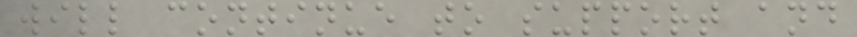will continue to support and
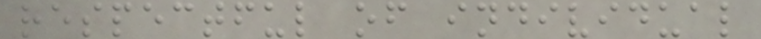respectful of individual
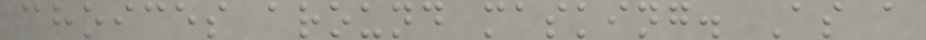choices around masking. As a
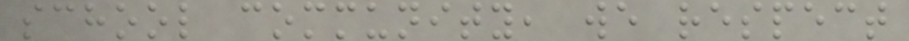school community, we respect
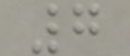7
